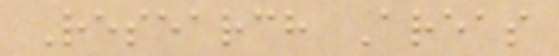Research Areas
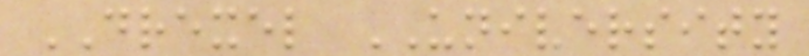DREXEL UNIVERSITY
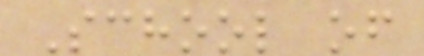School of
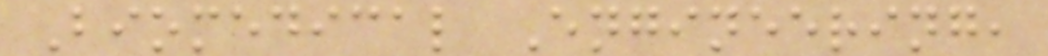Biomedical Engineering,
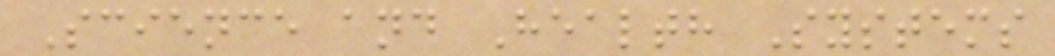Science and Health Systems
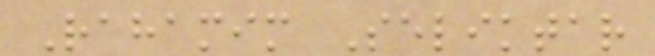Rahamim Seliktar
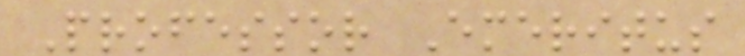Professor Emeritus
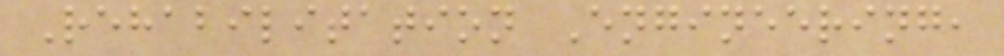Rehabilitation Engineering,
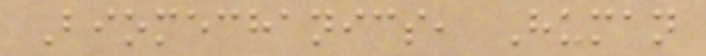Biomechanics, Human
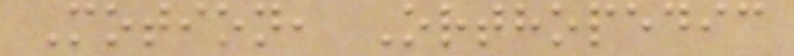Motion, Orthopedic
